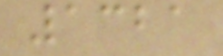1321
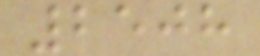2508
